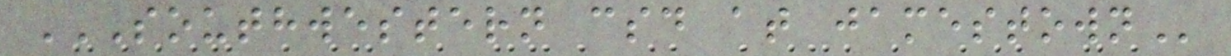SOUTHWESTERN CSD AT JAMESTOWN
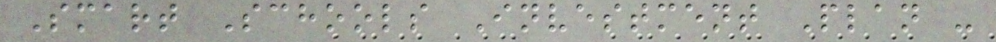Smart Schools Investment Plan -
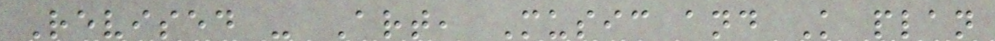Revised - Art, Music and K plan
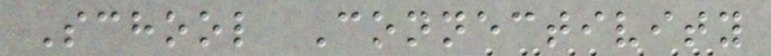School Connectivity
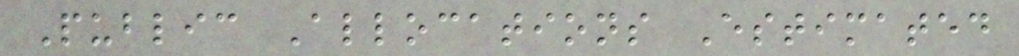Public Allocations Estimated
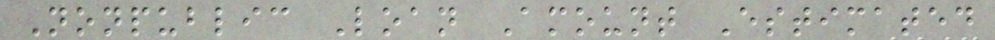Nonpublic Loan Amount Estimated
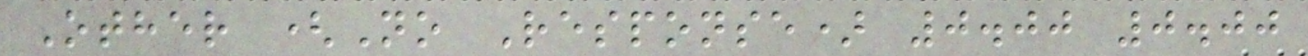Other (No Response) 0.00 0.00
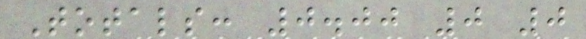Totals: 0.00 0 0
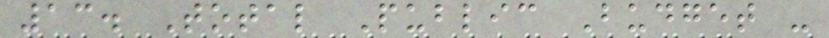13. Total Public Budget -
